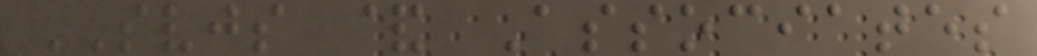SVJS & Associates
